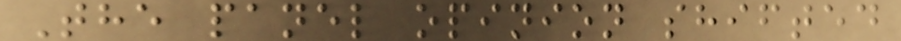The panel opinion shifted
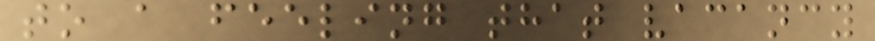to a feeling that vacancy
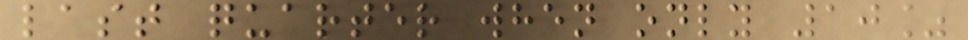last quarter when only 10%
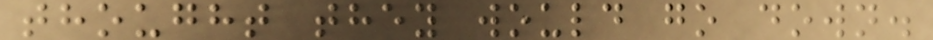thought they would go down.
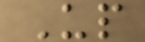Up
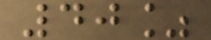40%
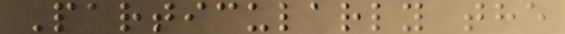Particularly the
